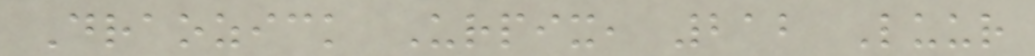Draozick Urpix, 212 Luur
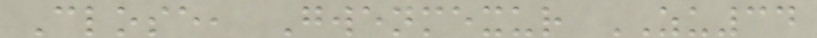Close, Gwenmexur ZU34
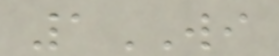1WI
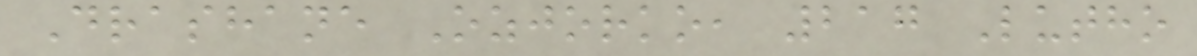Drashane Ozjorko, 217 Lutho
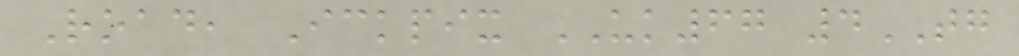Road, Ickpix UK67 4TG
